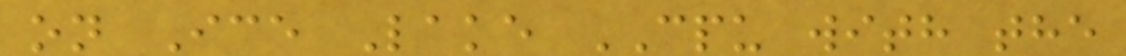on Ice Lake CPU with the
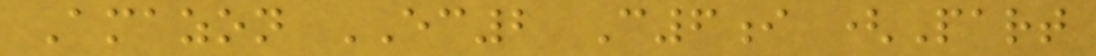Amazon EC2 C6i (Part
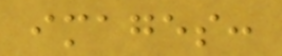images:
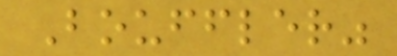Bouffler"
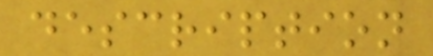description
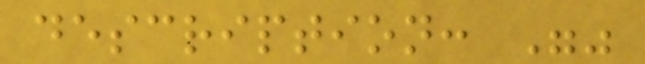description: ""
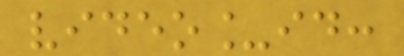video_id:
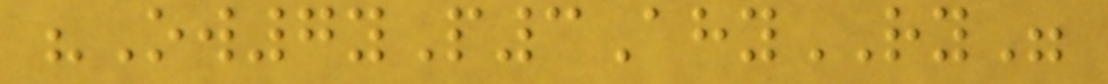"Ow7yP3AhyRY"
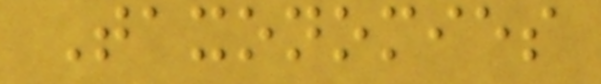Taxonomies
